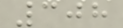308
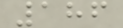186
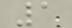1
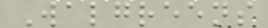Walgreens
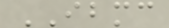IBMC
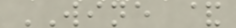WINE &
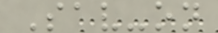Sav-on
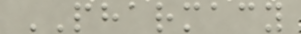PHARMACY
